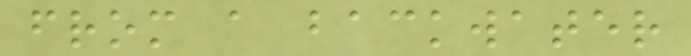from a backwater
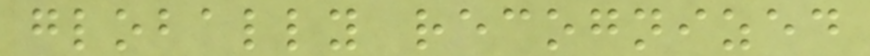globally recognized
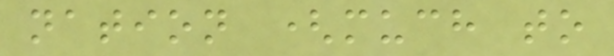nation (much to
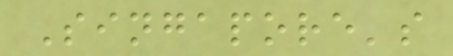Singapore's
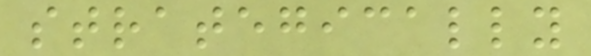strategically
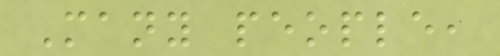Many people,
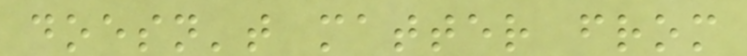doesn't matter from
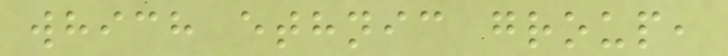which ethnic group,
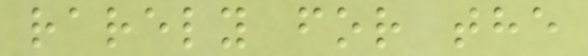rarely for the
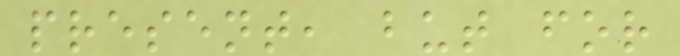present, but for
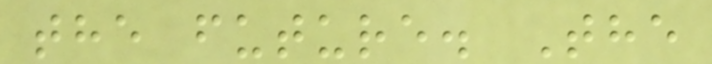the future. The
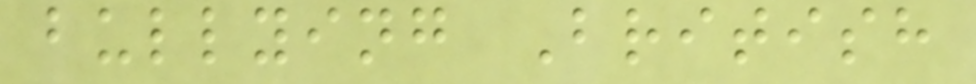bullying British
